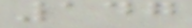147
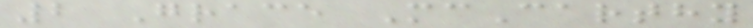2 Grace McCarthy
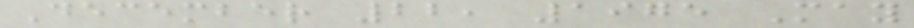December 22, 1975 May
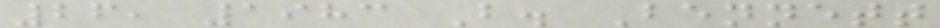26, 1983 B. Bennett
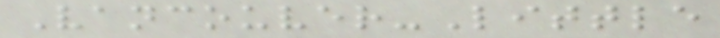Vancouver-Little
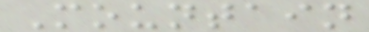Mountain
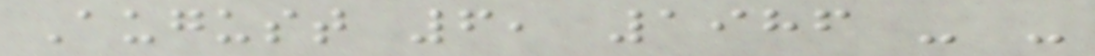August 6, 1986 - -
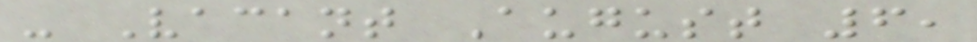- Vacant August 6,
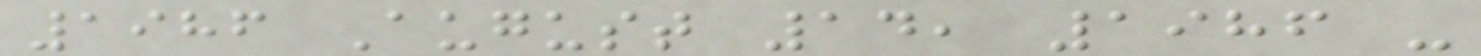1986 August 14, 1986 -
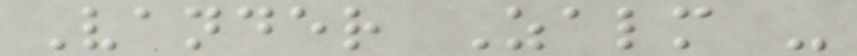Vander Zalm -
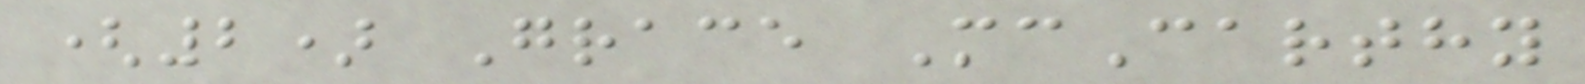(2) Grace McCarthy
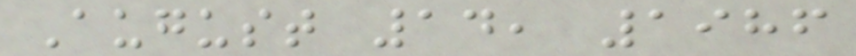August 14, 1986
